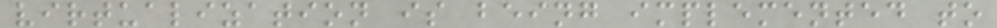virtualization is being implemented to
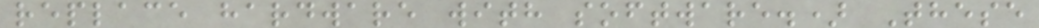replace hardware with software.) These
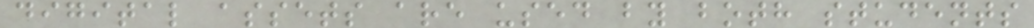digital assets are used by both students
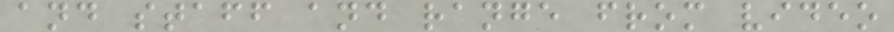and staff and range from video
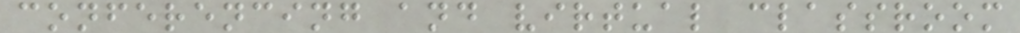conferencing and virtual classroom
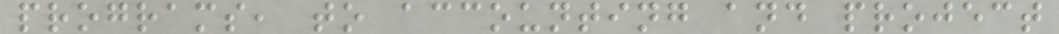programs, to accounting and project
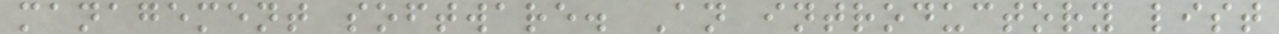management software. An introductory list
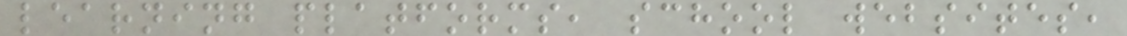learning platforms, school websites,
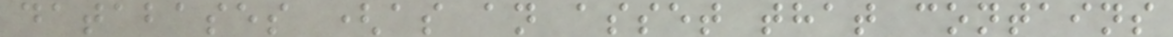databases (as an asset that contains
